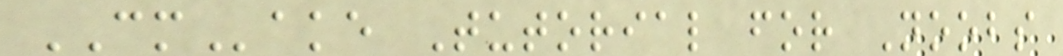CMake Tutorial for Noobs
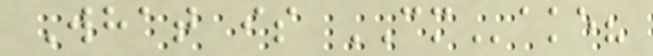What is CMake?
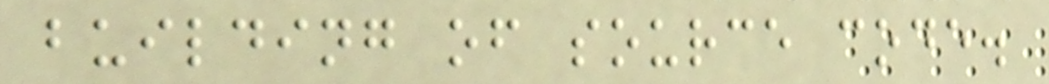building of source code.
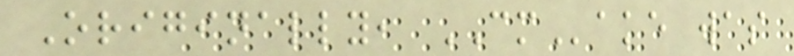Originally, CMake was
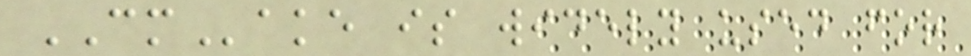CMake is widely used for
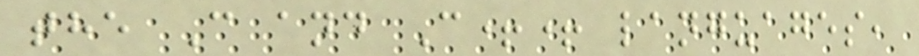the C and C++ languages,
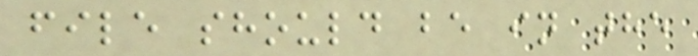file should be in the
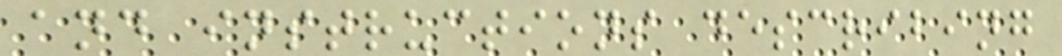and instructions describing
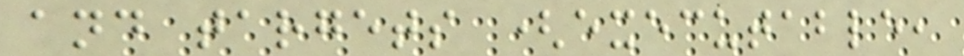and targets (executable,
